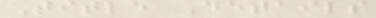Title Details
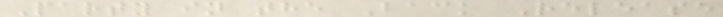Party in the Back Release
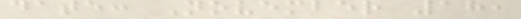date: November 18,
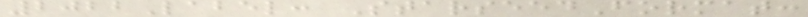2022Label: StarseedFormat:
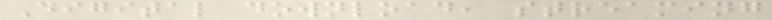Digital download, streaming
